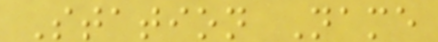Station Name
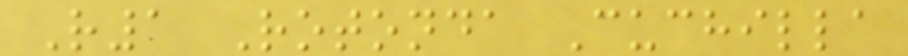R1 Rotonda Cuchilla
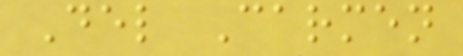Del Carmen
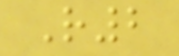R2
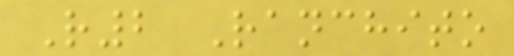R2 Ranchito
